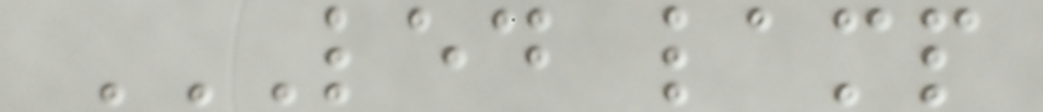LED LAMP
